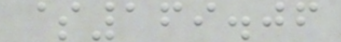$169.06
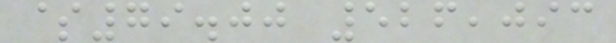$79.00 526,093
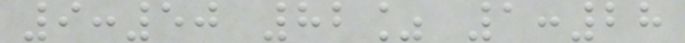9:50 82% 1:28
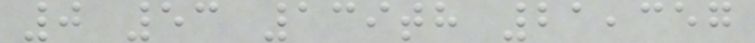0 53 139th 21,357
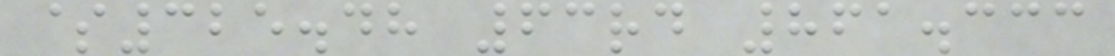$325.48 63rd 861.333
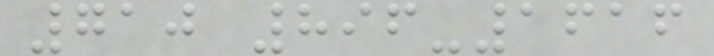710 896-1616
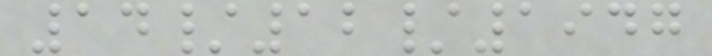14/12/1947
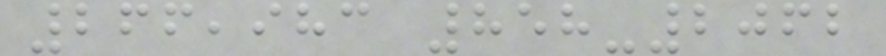266,983 858-2062
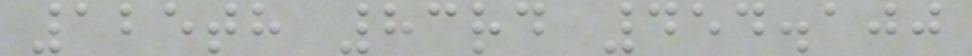125th 83rd 454.100
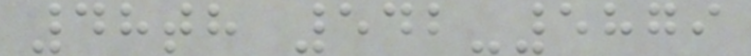48th 542-5879
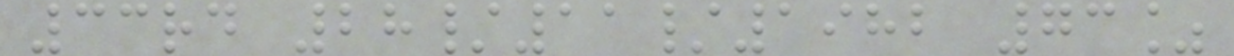33rd 28/11/1982 73%
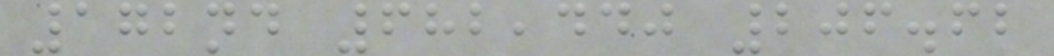172nd 682,440 206.62
